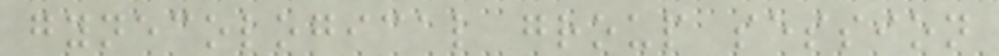gynecological group session
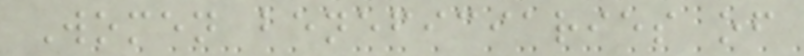Women beneficiaries of
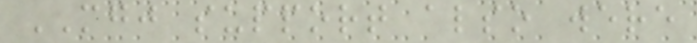MGJ support also were
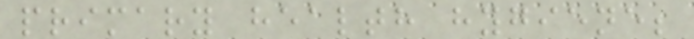primary health hygiene;
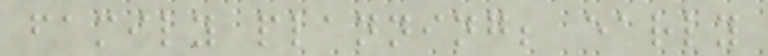family planning; early
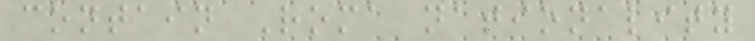contain Roma nationality
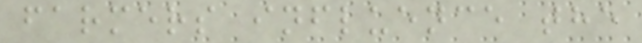farmers influence the
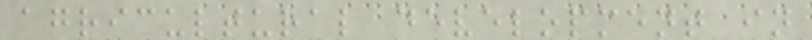agricultural development in
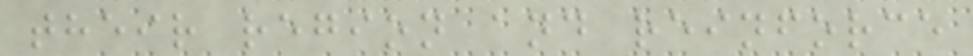their region and reinforce
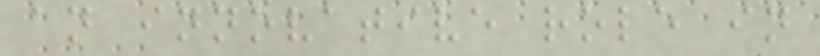an innovative role in
